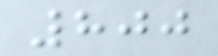800
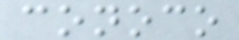conoco
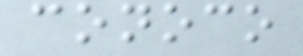conoco
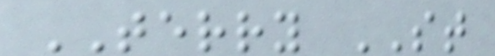TERRY ST
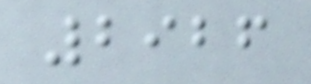2926
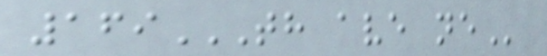169TH AVE NE
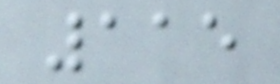115
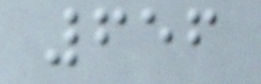656
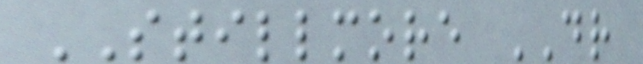STILLMORE DR
